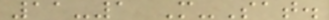11-1 M-Sat.
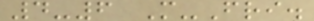4-6 M-Fri.
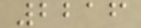2216
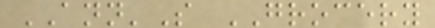ANN'S GROCERY
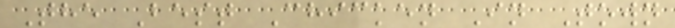The Best Chicken In Town
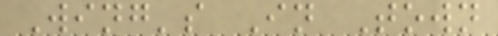Wing's In Town
